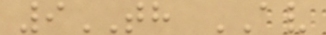9TH AV
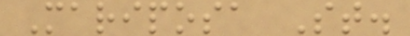Mariposa St.
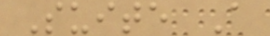Suite A
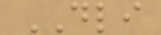DLI
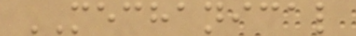MECHANICAL
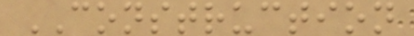CONSTRUCTION
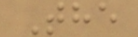The
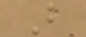B
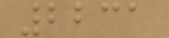2231
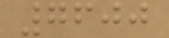7600
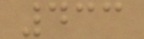433
